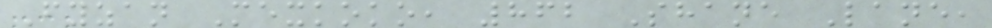Fyzan Mexkoko, 862 Shane Lane,
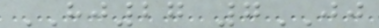HJ27 7JJ
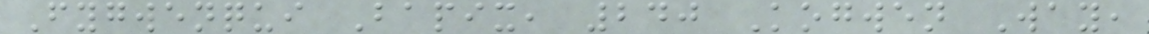Fygwenqui Bapix, 240 Kogwen Way,
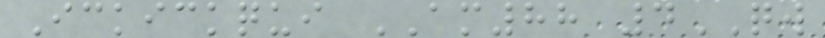Ickickqui AM88 4QW
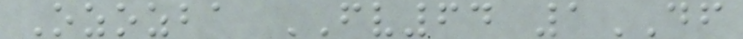Ozozba FV64 1DF
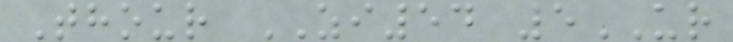Thour ZI54 5UR
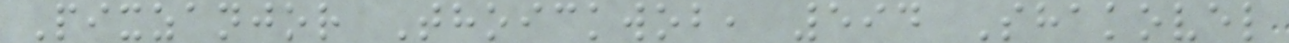Pixzanjor Thoickwob, 594 Shakovel
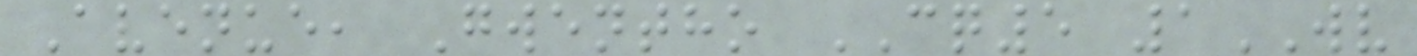Avenue, Gwentho CQ5 1WV
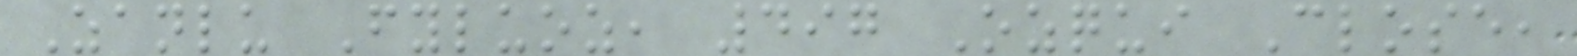Zanlu Fyluoz, 497 Ozqui Close,
